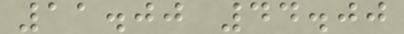11.00 44.00
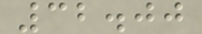32.00
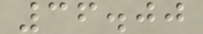36.00
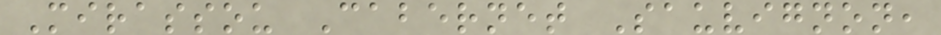Mirassou Cabernet Sauvignon,
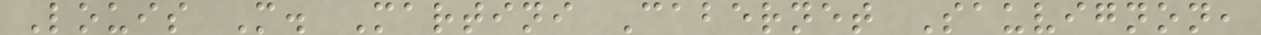Louis M. Martini Cabernet Sauvignon,
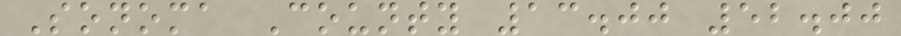Sonoma County 13.00 52.00
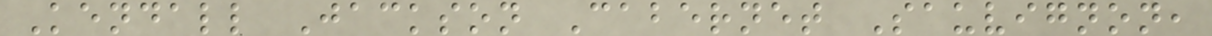Kendall Jackson Cabernet Sauvignon,
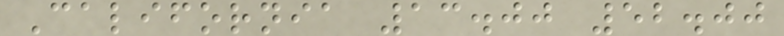California 13.00 52.00
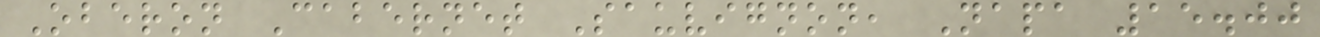Oberon Cabernet Sauvignon, Napa 15.00
